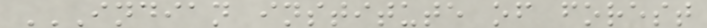INDIAN INSTITUTE OF FOREST
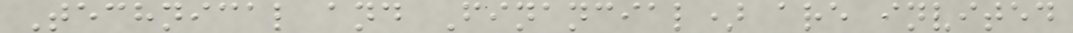Technical and Financial) are invited
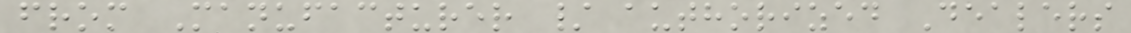from Manufacturer / authorized Dealers
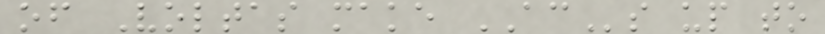of Voltas make ACs up to
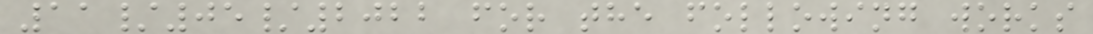11/05/2022 for the following works
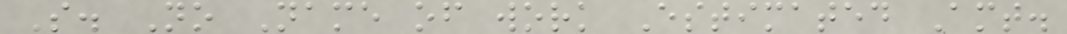S. No Name of work Estimated Amt.
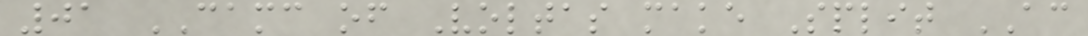01 CAMC of Voltas make Split AC
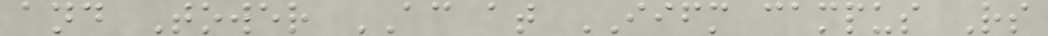and Tower AC at IIFM campus Rs
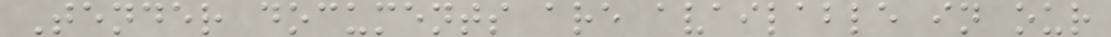Tender documents are available in our
